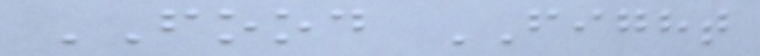FOOD FIGHT
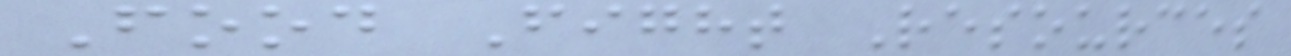Food Fight Resources
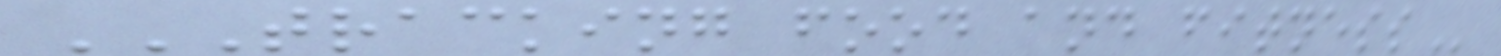TRACKING FOOD AND FITNESS
